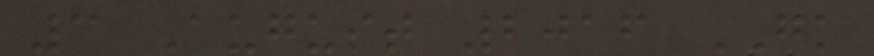3 August 2016 GK
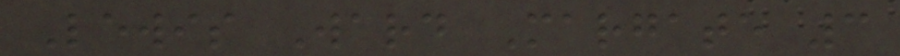Lewis Ward Margate 3
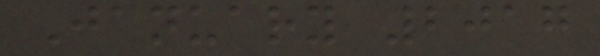January 2017
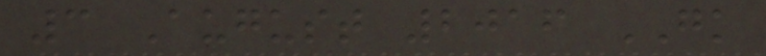3 August 2016 GK
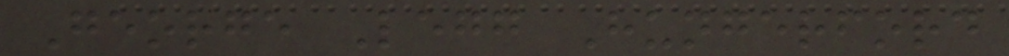George Legg Hungerford
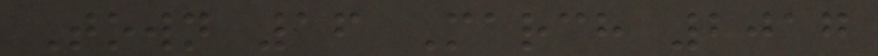Town 16 March 2017
